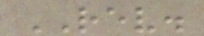REV.
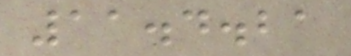11.4.21
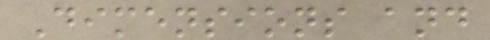Dimensions and
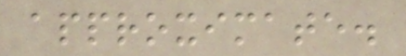approximate.
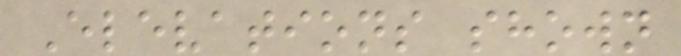Elevations shown
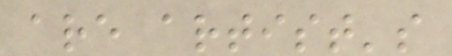are artist's
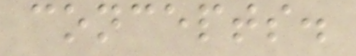concepts.
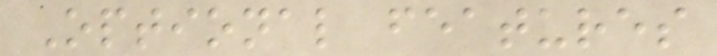Optional features
